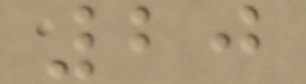20
